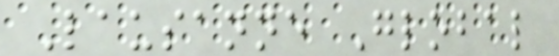Lausanne Global
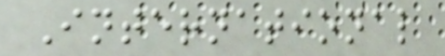International
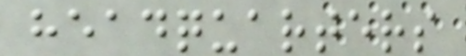headquarters
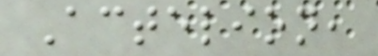Actelion,
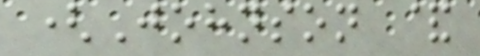(Johnson &
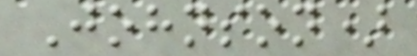Johnson)
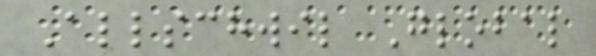Allschwil Global
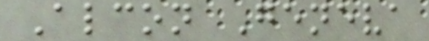Alcon Geneva
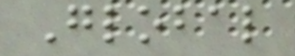Global
